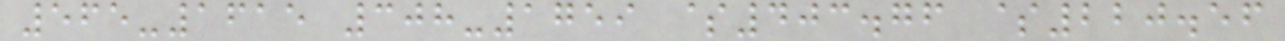565-1615 308-1759 $403.76 $220.56
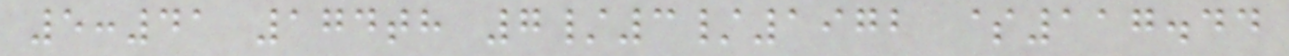5:41 174th 7/3/1972 $117.44
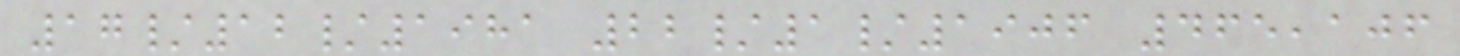17/12/1981 22/1/1906 465,106
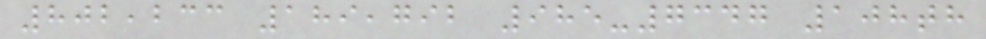802,233 189,792 985-7347 108th
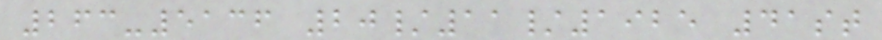263-5136 20/11/1925 41st
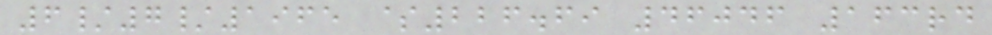6/7/1965 $226.69 46046 163rd
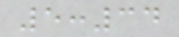5:34
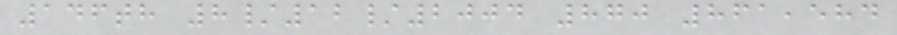146th 8/12/2004 870 861,584
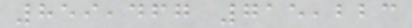859,467 715,223
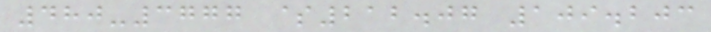480-3777 $212.07 109.203
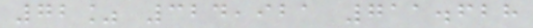72% 324,921 711.628
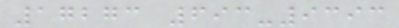17273 693-9393
